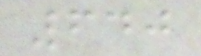640
